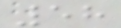58
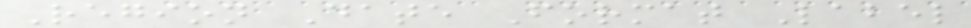Region Date Format Label
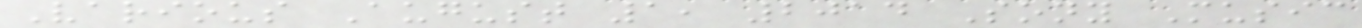Various August 1, 2014 Sony Music
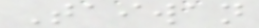Taiwan
